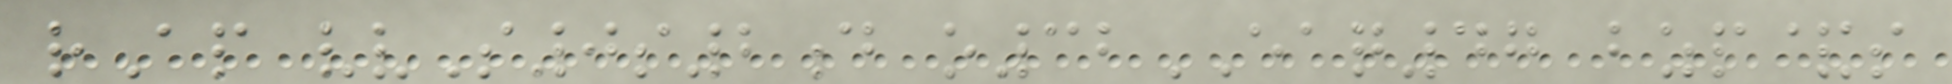rAp vvS0s2d o32EAQ47 bzp&s
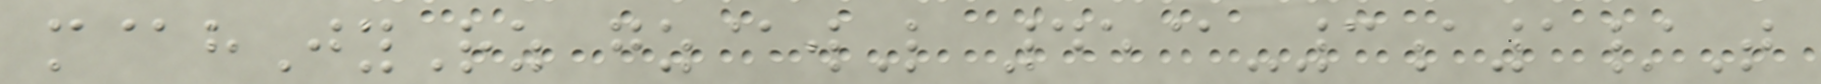m@hJyRz gz@wL 45@-3a1/T
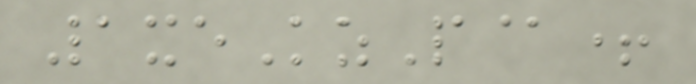1xeKzP@+
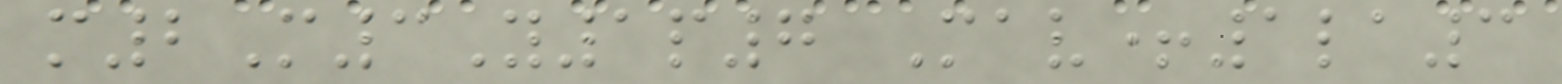m2M3Y1p7 Mav+1la3
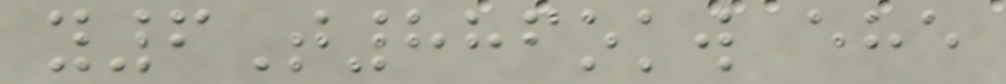y6T886okw ehe
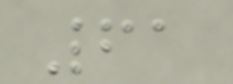61
